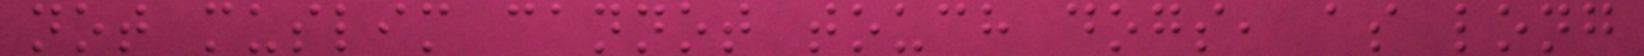not muslim cannot touch dogs, as long
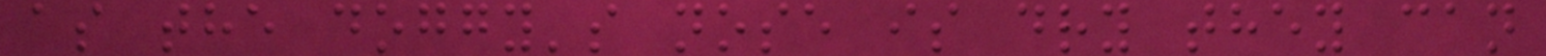as the doggy's nose is dry they can
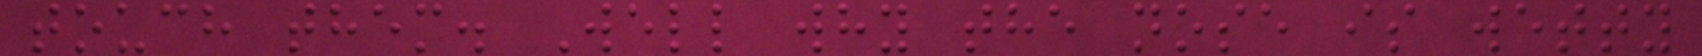touch them. Well why the nose is wetty
